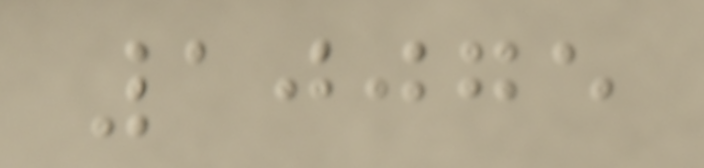10075
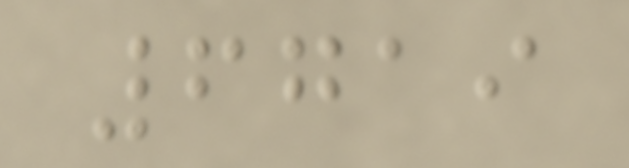6719
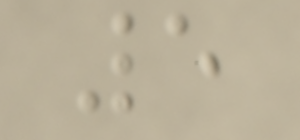5
